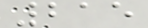215
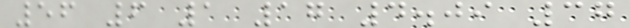56 6 1 17 4.09 37
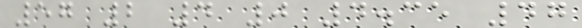57 2 4 0 4.35 47
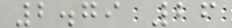2.79 26
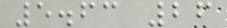5.63 26
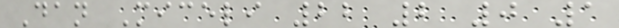Dan Miceli 22 2 0 1
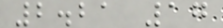2.21 17
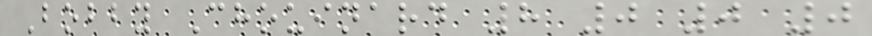Bobby Chouinard 8 0 0 0
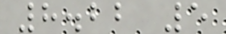8.22 5
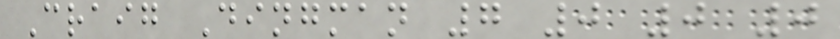Craig Dingman 7 0 0 0
